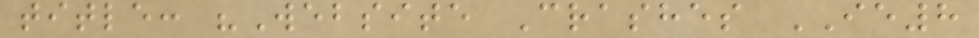title: "Website Crashes IE8
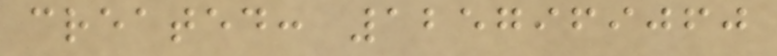created: 1257969060
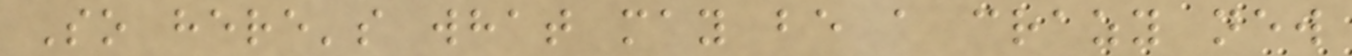So here's what may be a crazy new
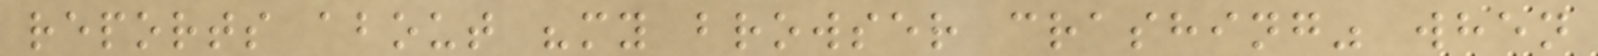reports about "my browser crashing" when
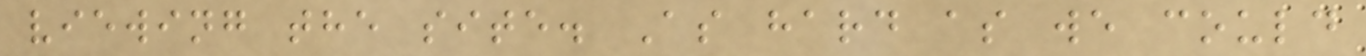viewing the site. As hard as we could
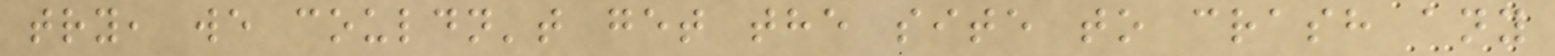try, we couldn't get the site to crash any
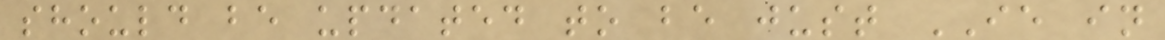should be updated to be just IE in
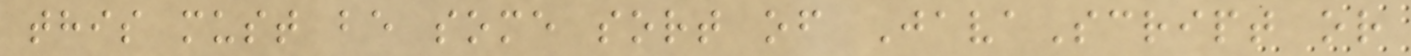this must be some sort of JavaScript or
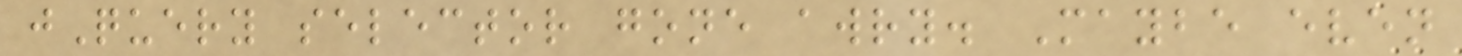jQuery selector gone awry. Maybe even
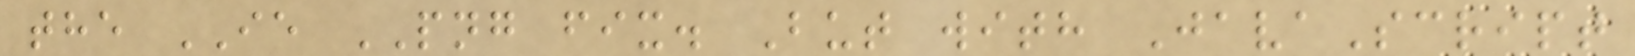the IE PNG fix. But with JavaScript
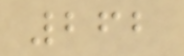262
